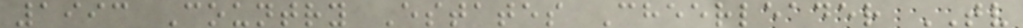1993 Country Estates Cheerleader TV
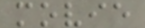movie
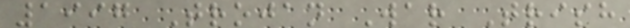1997 Trojan War Trish
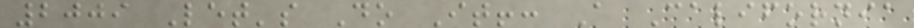2009 Let's Do It!: A California
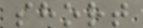short
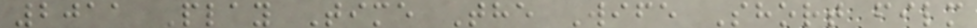2011 Play Time The Wife Short film
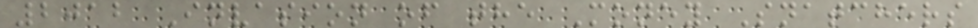2012 Invasion of the Money Snatchers
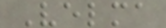Velma
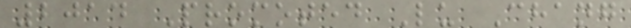2014 Promoted Lu Chang
